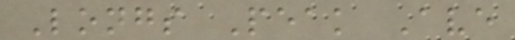Longs Peak Ave
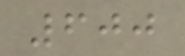600
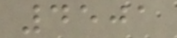4501
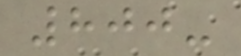800-
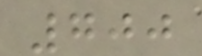700
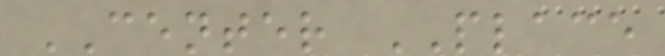CENTER PLACE
